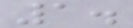1.
